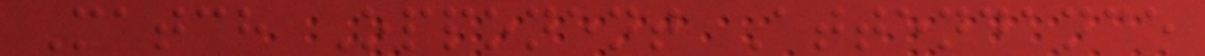Match Opponent Attendance
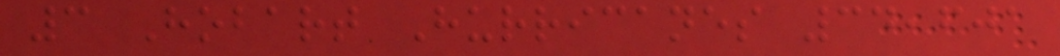3 Hobart Hurricanes 34,601
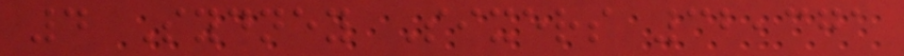4 Sydney Sixers 32,371
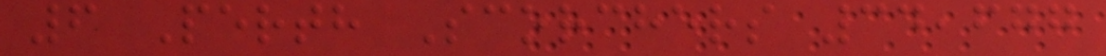6 Perth Scorchers 34,677
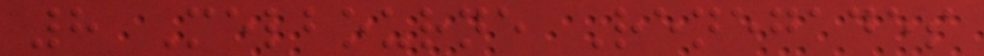8 Melbourne Renegades
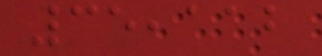35,112
